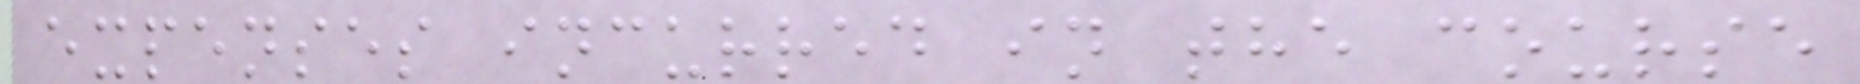expenses incurred in the course
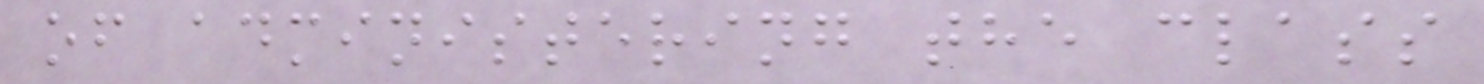of administering the class
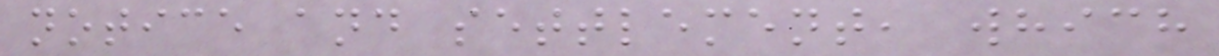notice and settlement, which
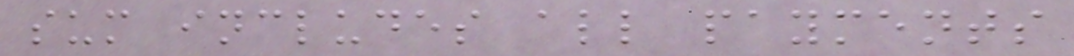sum includes all payments
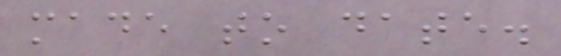made to date.
